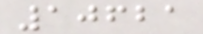10621
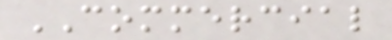COMMERCIAL
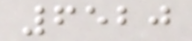6520
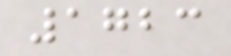1723
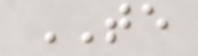TE
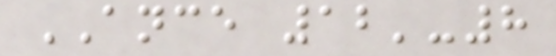ANCE 12'-8
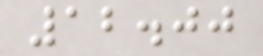12.00
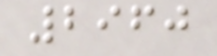2960
